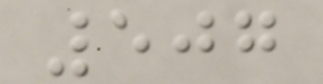507
